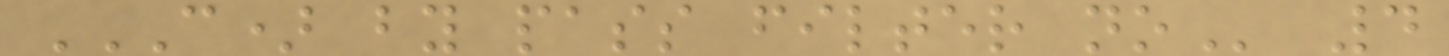C) BY PASS FILTER NO 4
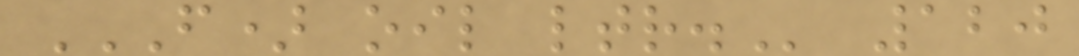F) OIL LTR. 120
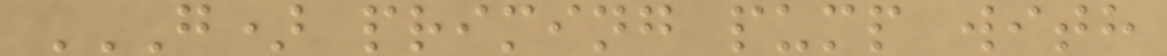G) PRIMING PUMP WITH
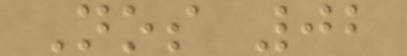Nos 02
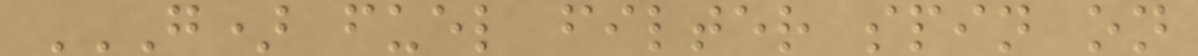G) FUEL FILTER SPIN ON
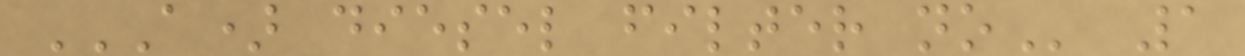A) DIESEL FILTER NO 1
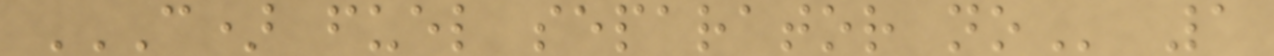C) FUEL SEPARATOR NO 1
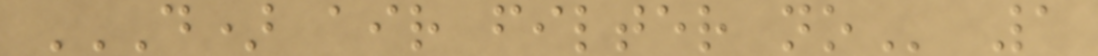D) AIR FILTER NO 1
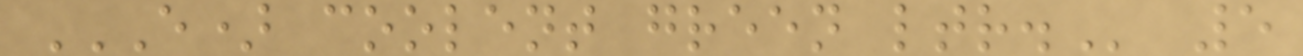E) COOLENT GREEN LTR. 5
